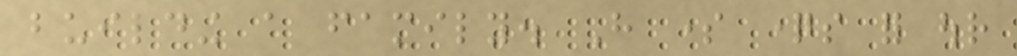building a family. Have some questions for our
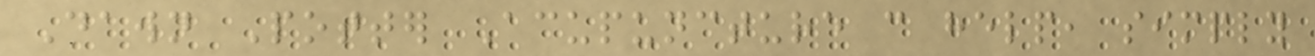Dawn Potter Acupuncture can help, simply
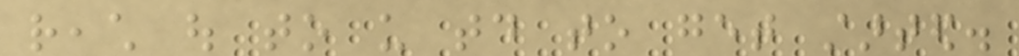reach out to us today to get started.
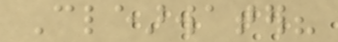Clearwater?
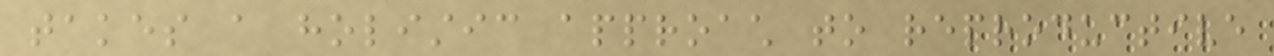takes a holistic approach to reproductive
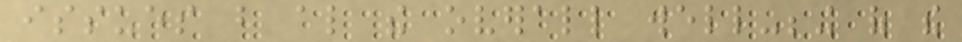issues but also the overall well-being of the
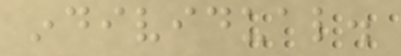individual.
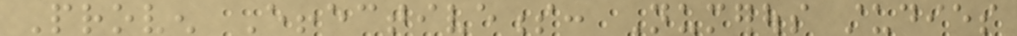Proven Effectiveness: Numerous studies
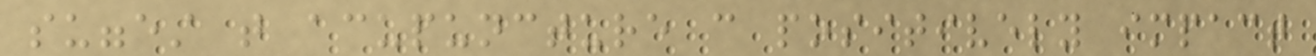suggest that acupuncture can positively impact
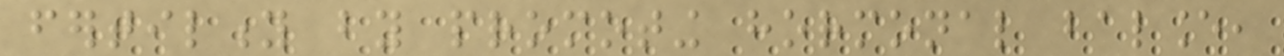fertility by promoting hormonal balance,
